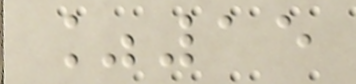%15
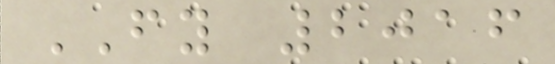FY 2016
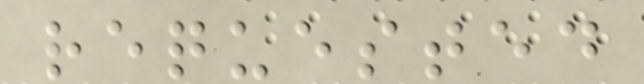requested
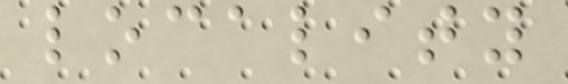locality
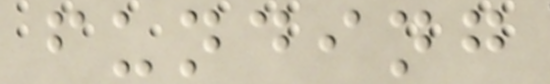funding
